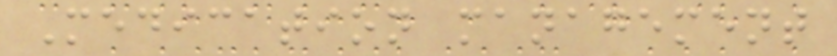Medication management
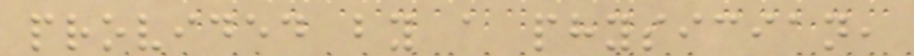provided by a physician,
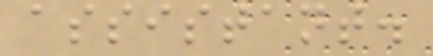assistant.
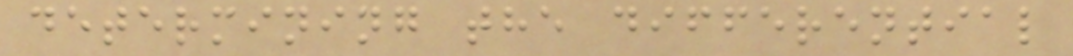determining the differential
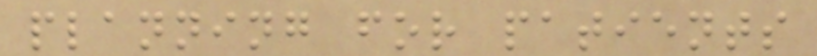planning for patients
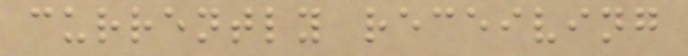currently receiving
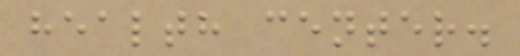health center.
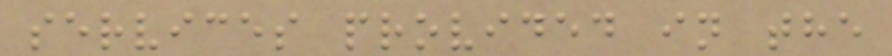services provided in the
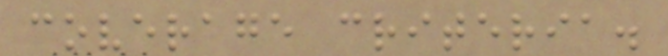coverage criteria.
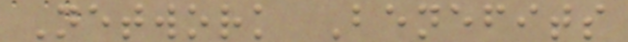Network Benefits
